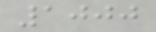1000
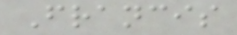Francis
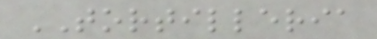TORTILLERIA
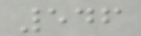546
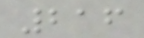216
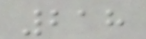218
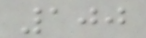100
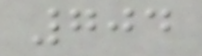704
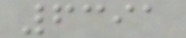6391
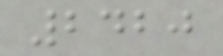2420
